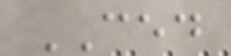CED
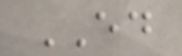ED
